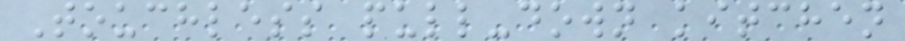Touchless pull-down kitchen
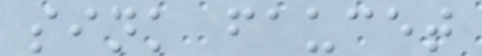sink faucet
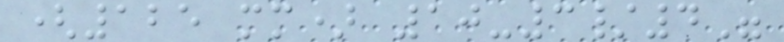(125 mm) 10-3/4"
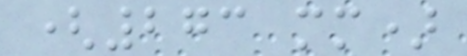(273 mm)
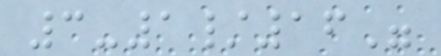3-1/16"
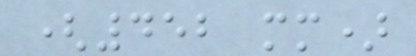(452 mm)
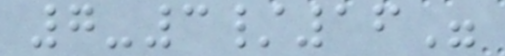7-3/16"
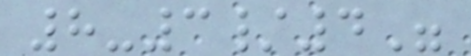8-3/4"
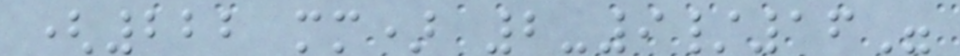(222 mm) 2-9/16"
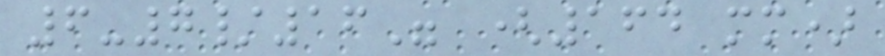6-7/16" (164 mm)
